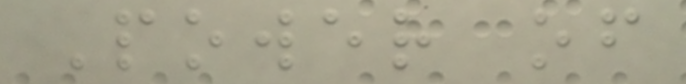Power of
